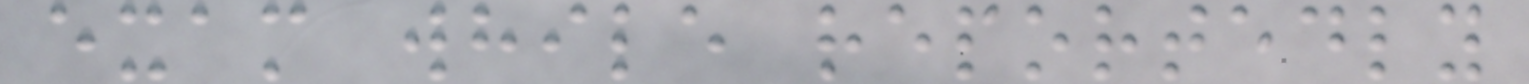exam while reportedly
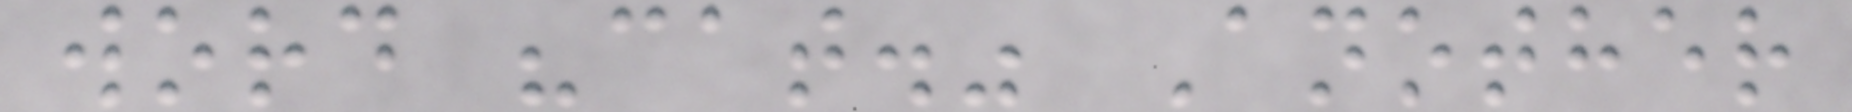word "cat." Another
